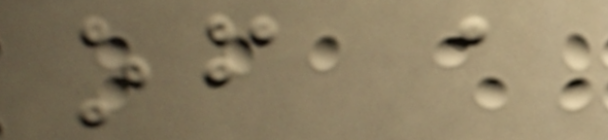of a
